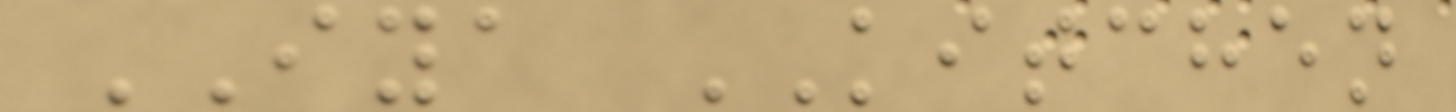IYA KITCHEN
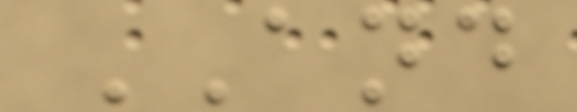AND
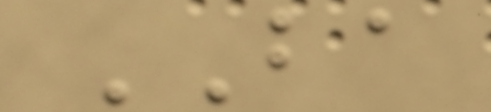BA
